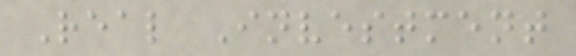Real Investment
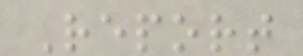Report
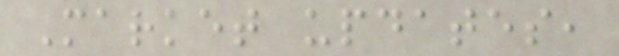Market updates,
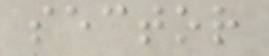sector
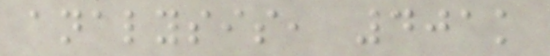analysis, 401k
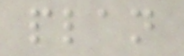plan
